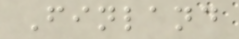Finland
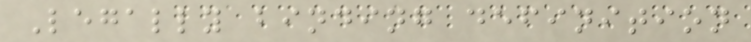Legally binding definition
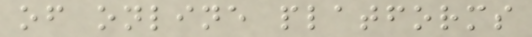of online platforms
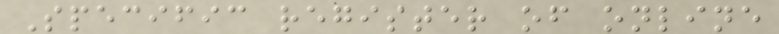Specific register of online
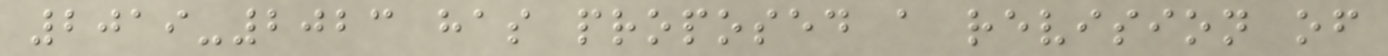2019-2023 has proposed a revision of
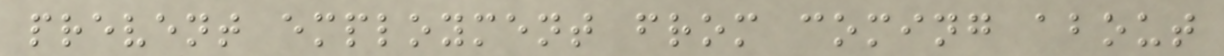prevent employment from coming about
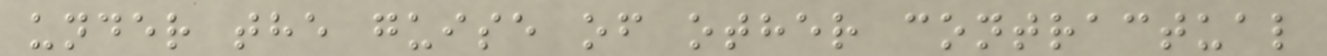under the guise of other contractual
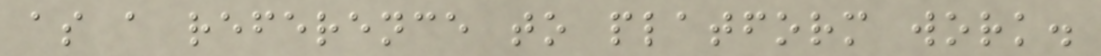as a reference to platform work.
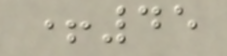+45
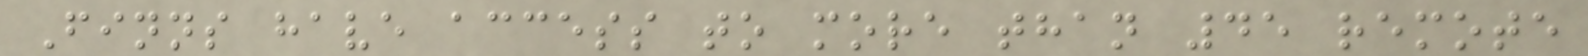Finns have access to more than 45 remote
